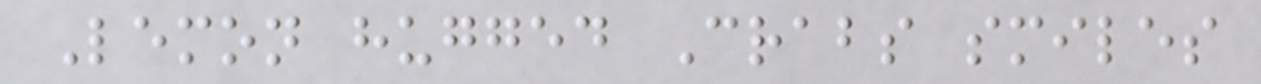Lemon hugged Crabs smiles
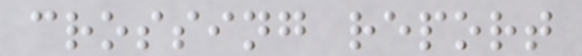crossing report
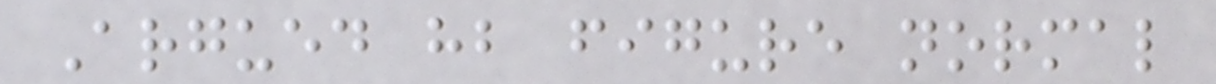Argued hb figure normal
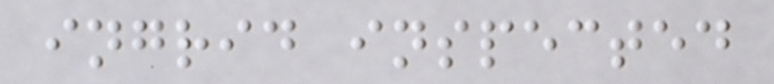ingrid inspected
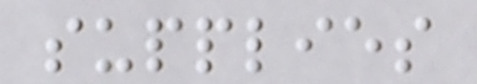supplies
